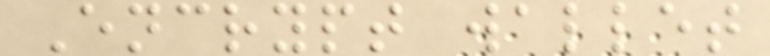Encrypt wallet
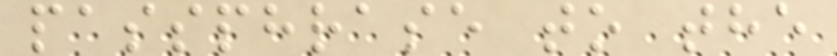passphrase to the
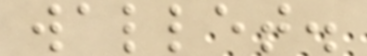wallet.
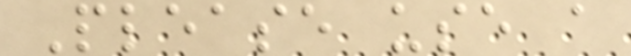Please use a
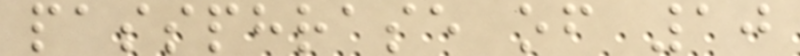passphrase of 10
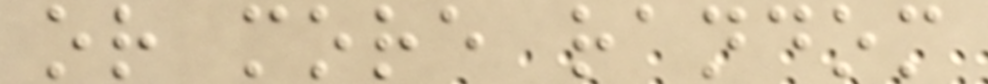or more random
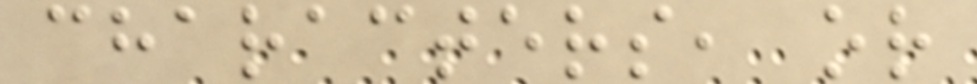characters, or
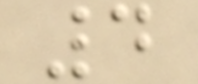4
